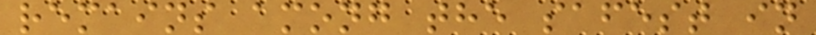remains among the safest in
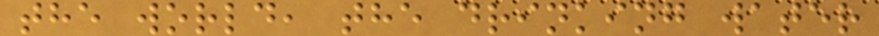the world, the drinking water
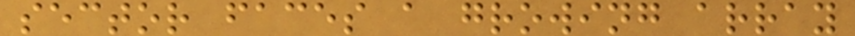sector faces a growing array
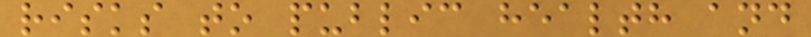risks to public health and
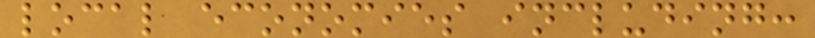local economies including:
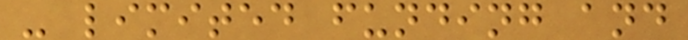- limited funding and
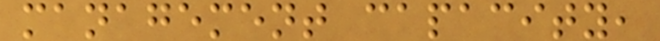management capacity,
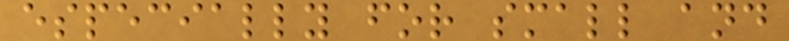especially for small and
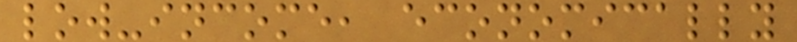low-income, economically
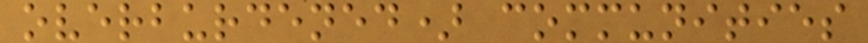overburdened) communities
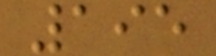195
